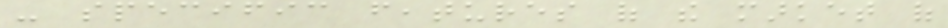- specific features of the market of
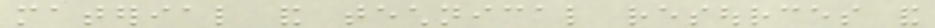material and technical resources and
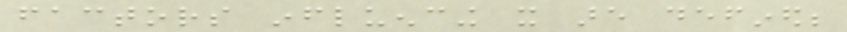factors influencing it are defined;
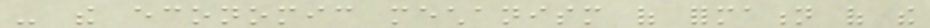- the economic mechanism of formation of the
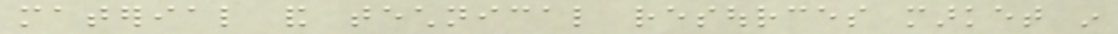material and technical resources market in
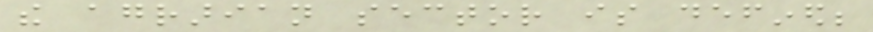the agrarian sector is defined;
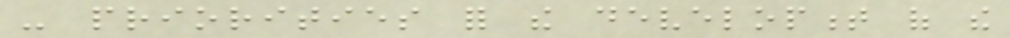- priorities for the development of the
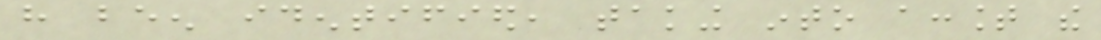have been identified, taking into account the
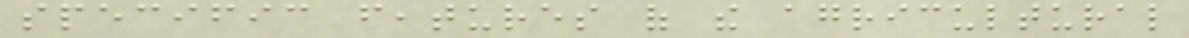specific features of the agricultural
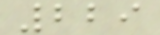229
